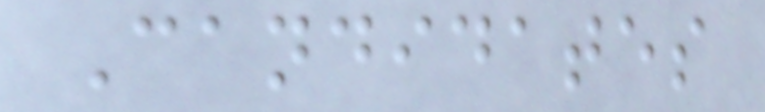Candidates
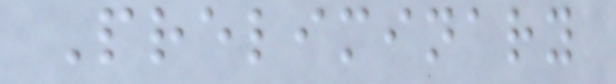Preliminary
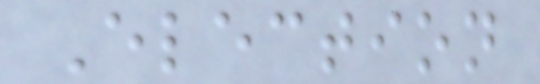Election
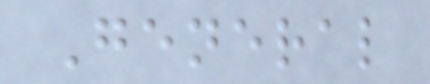General
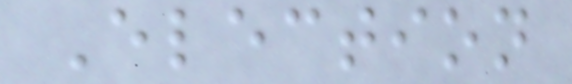Election
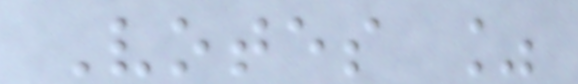Votes %
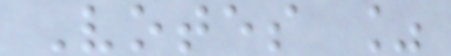Votes %
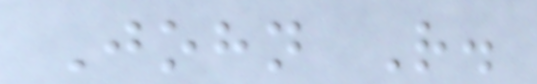John R.
